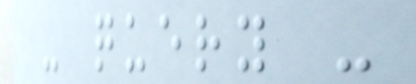- query -
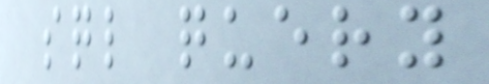sql query
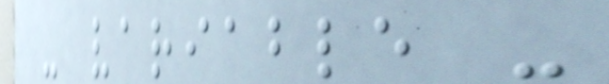- variable -
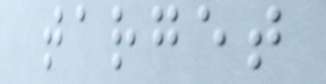target
